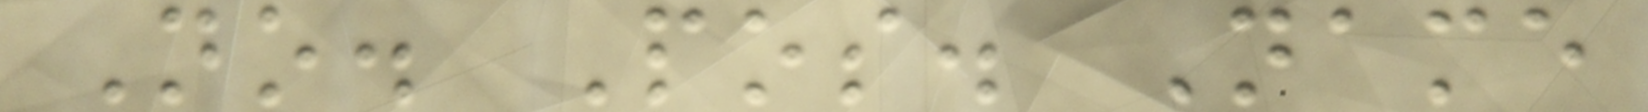No. Pos. Name
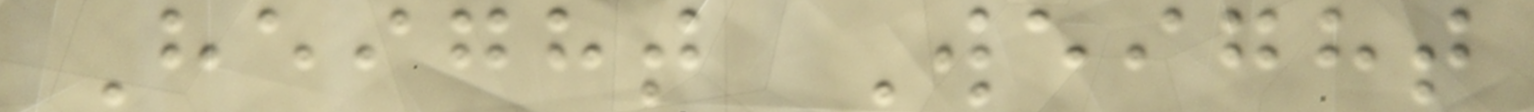Height Weight
